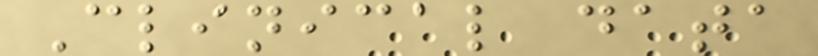Clinical data
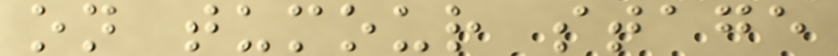on tumour stage
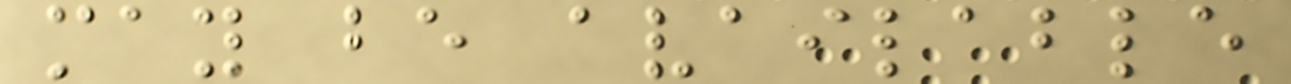may be available
